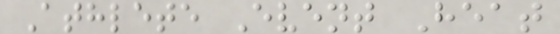Athlete Event Heat
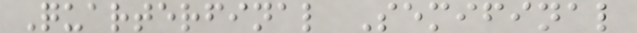Quarterfinal Semifinal
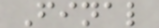Final
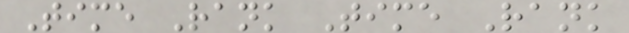Time Rank Time Rank
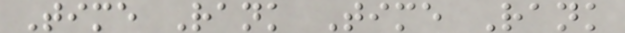Time Rank Time Rank
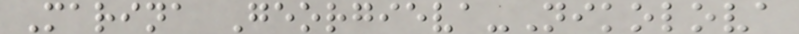Marina Georgieva-Nikolova
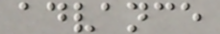advance
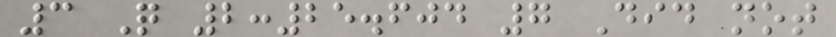3 Q 2:25.604 7 Did not
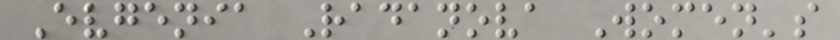Evgenia Radanova Women's
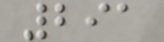291
